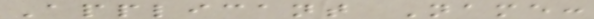Applicant Name:
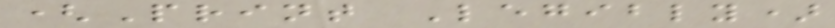(Print Legibly)
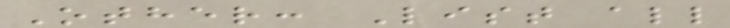Other: List all
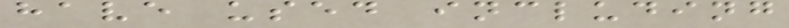have used including
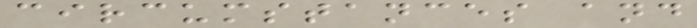circumstances and
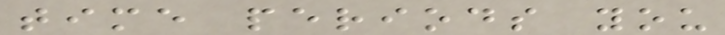time periods you
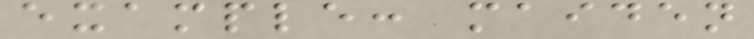example: maiden
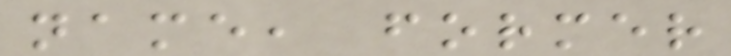name, former
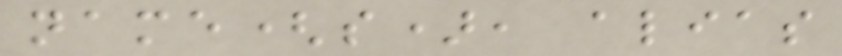name(s), alias
